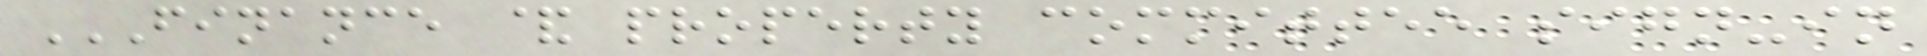FINANCE & PROPERTY COMMITTEE SIGN-IN
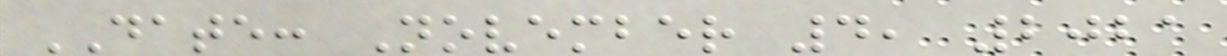DATE: November 4, 2021
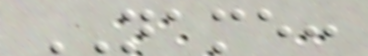NAME:
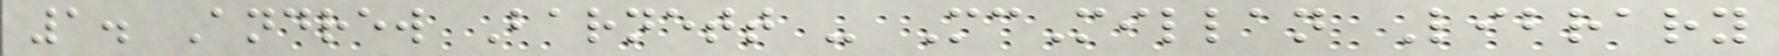1. Andrew Barnett - McMillan Library
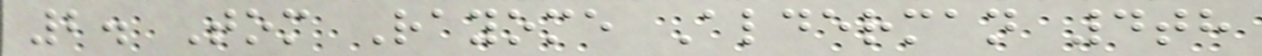2. Tom Rayome Alderman 4th
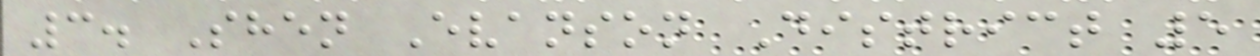3. Shen Evanson District 5
